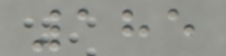185
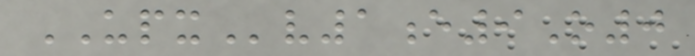UPXv1e9O0
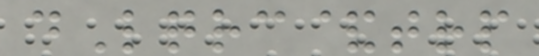dLqrc&trp
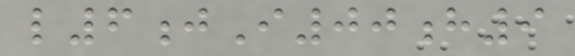l6jI00h9
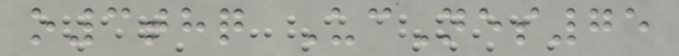o3thq UcNes75
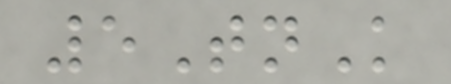5TnK
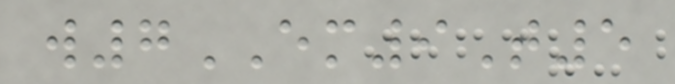w7EM9T5
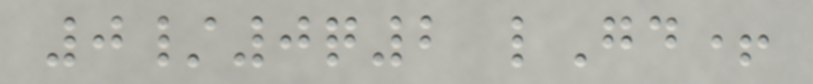0/0q2 lGd+
